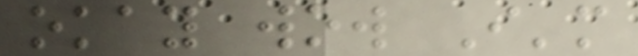okay wow I'm
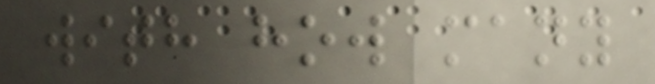with how many
